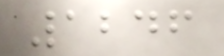1246
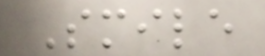Smile
